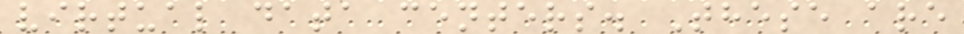virtual data centers. These are
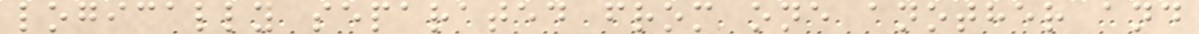logically separated from one another and
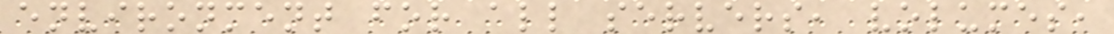environment for all servers, volumes,
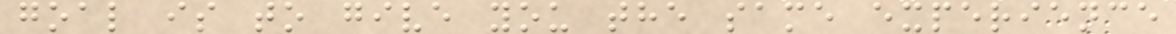goal is to give you the same experience
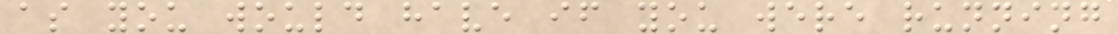as you would have if you were running
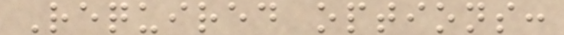Required options:
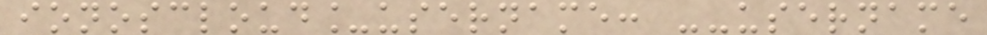ionoscloud_username: --username
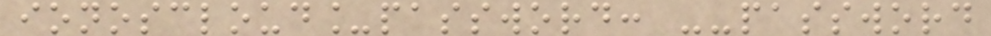ionoscloud_password: --password
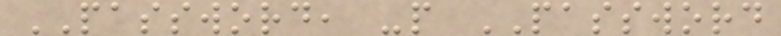PASSWORD, -p PASSWORD
